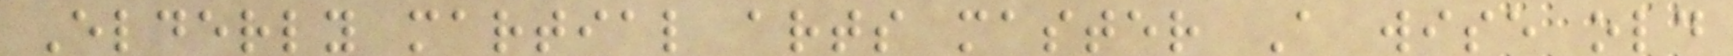Elderly martial arts master A wise old
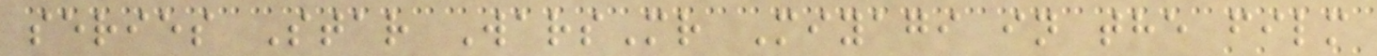series Star WarsMr Miyagi in the film
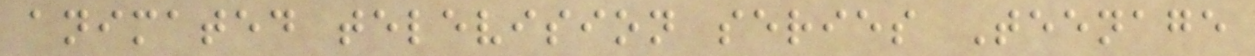animated television series Teenage
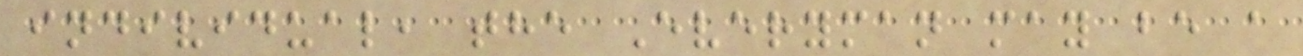individual, the Everyman may be a
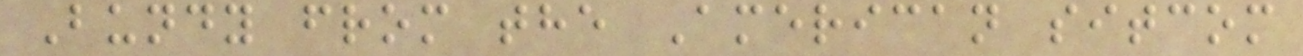Bundy from the American sitcom
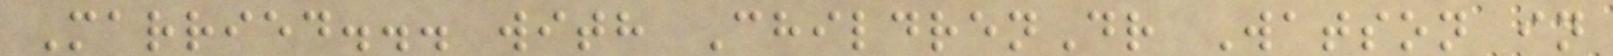Married... with ChildrenDr Watson in
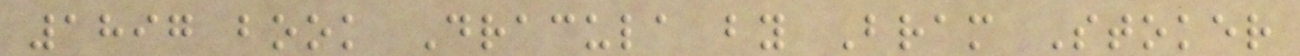1897 book Dracula by Bram Stoker
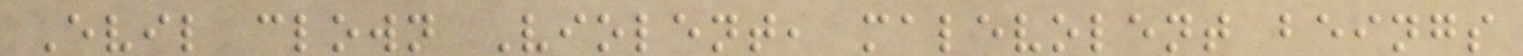Evil clown Violent, malevolent beings
